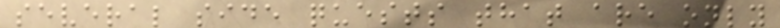several side quests that are only
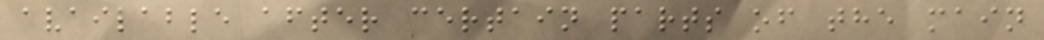available after certain parts of the main
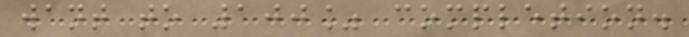want to 100% completion.
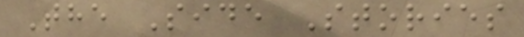The Side Stories
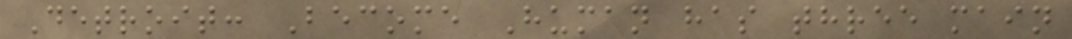Detroit: Become Human has three main
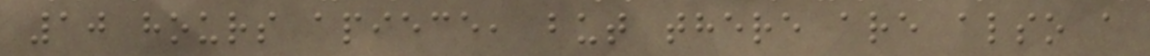10 hours apiece, but there are also a
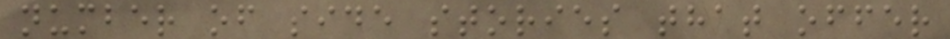number of side stories that offer
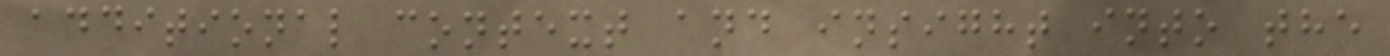additional context and insight into the
